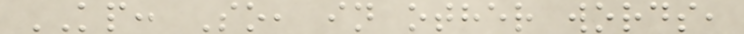KP: So, in other words,
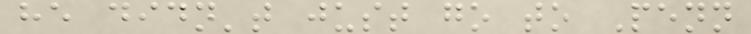he didn't just go to Penn
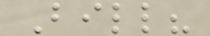Bill?
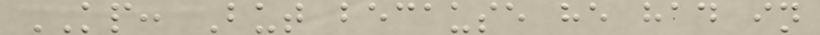KP: But because he had in
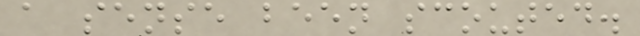a sense been scouted.
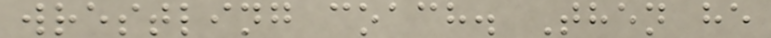wrestling coach. Then he
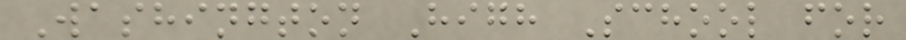Washington High School for
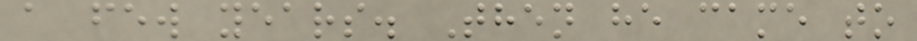a few years. Then he came to
